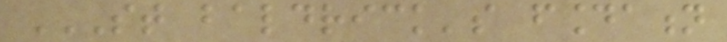ST BALDRICK'S FOUNDATION
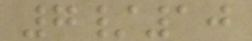7/10
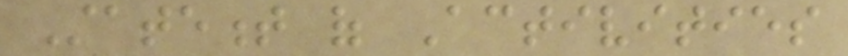Statement of Activities
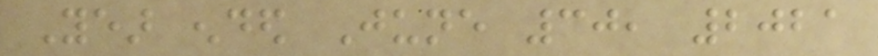Year ended June 30, 2021
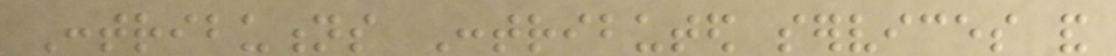Contributions Contributed services and
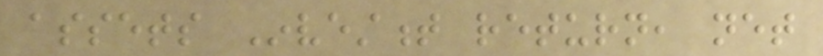assets Investment return, net
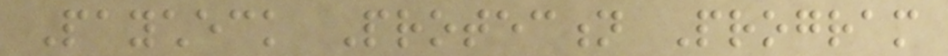Paycheck Protection Program
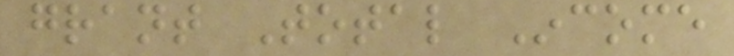grant Total Income
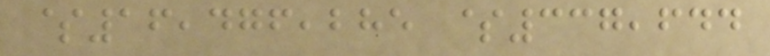$16,476,285 $337,644
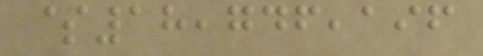$18,746,196
